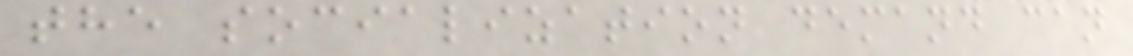the socialization demand can
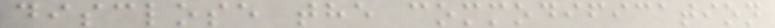disclose the commodification
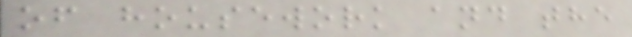of housework and the
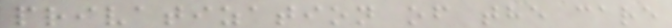privatization of the care
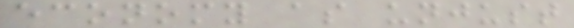economy as unjust
